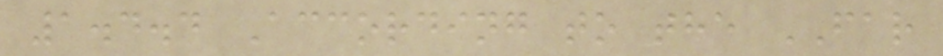1.4.4 According to the FAR
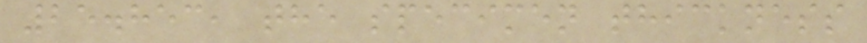25.853, the specimen thickness
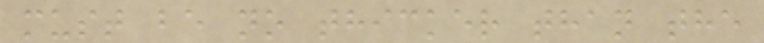must be no thicker than the
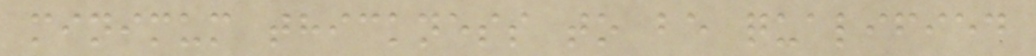minimum thickness to be qualified
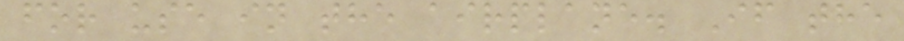for use in the airplane. If the
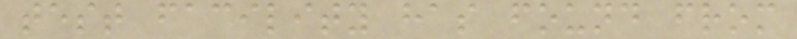test facility has found from
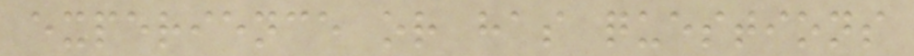experience or has questions
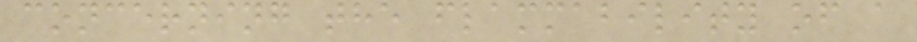concerning the flammability of a
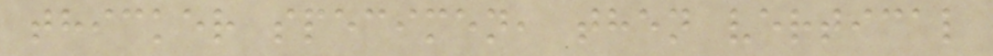thicker specimen, then vertical
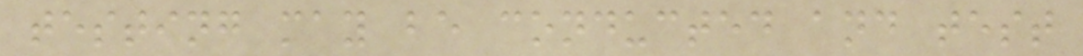testing may be conducted and test
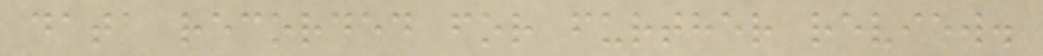data recorded for further review.
